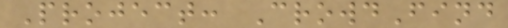Project: CrowdFind
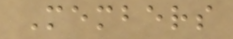Members
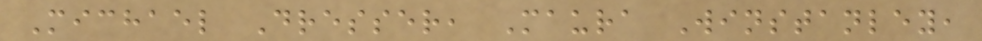Michael Dresser, Maura Winstanley,
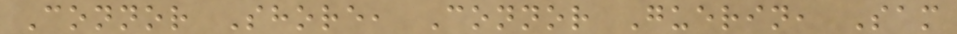Connor Shore, Connor Guerin, Sam
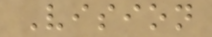Vision
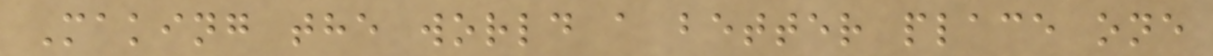Making the world a better place one
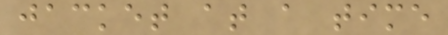jacket at a time
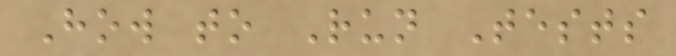How to Run Tests
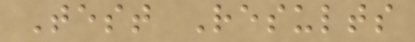Test Results
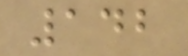142
